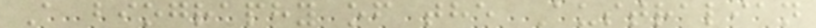A biography of the Australian
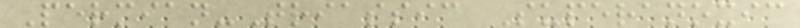Permian-Triassic Superanoxic
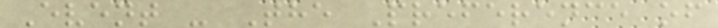Event - The Preference of
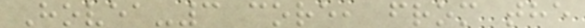Hovea-3 core, from the
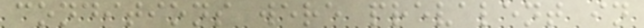conditions were prevalent in
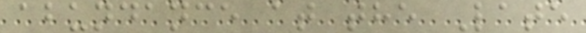abundance at the Late
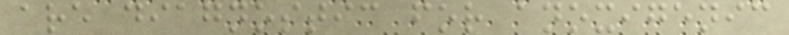are diagnostic for anoxigenic
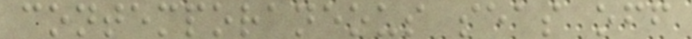contemporaneous seas off
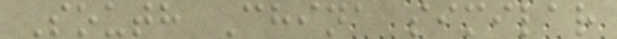South China similar
